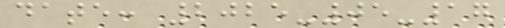date: 2025-05-17
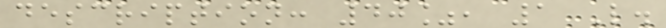description: 40%, 1 L.
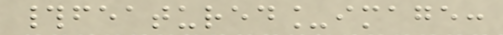#featured_image:
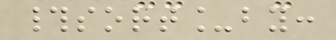#sort_by:
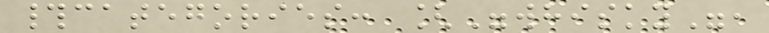#categories: ["whisky",
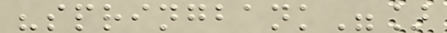"springbank"]
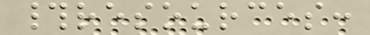#resources:
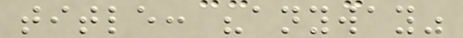title: "anyway"
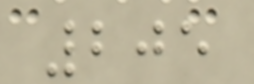205
